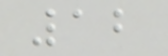12
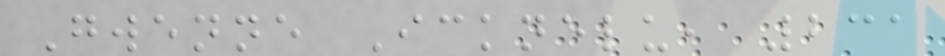Gwenne Icknelu, 231
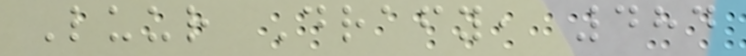Luur Drafy, 484
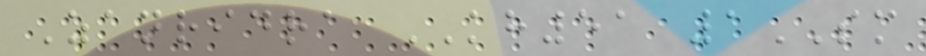Zanridra KH51 1SM
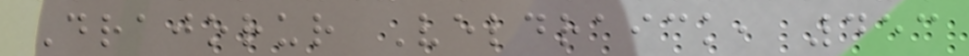Drajorur Veldraick, 453
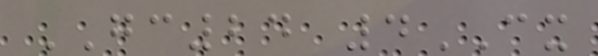GC24 4CX
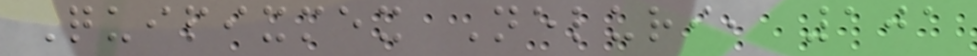Quipixmex Neluri, 101
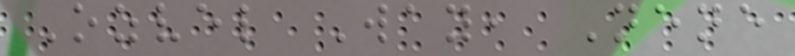Ozvel Way, Nene
